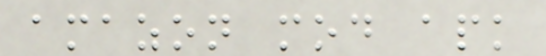amazon mod apk
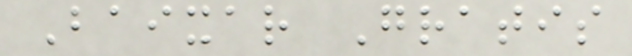Baixar Gratis
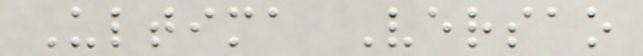Ultima Versao
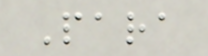Para
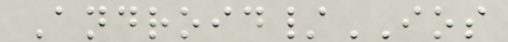Android/IOS
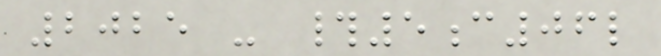2025 - #5c06l
